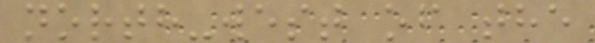north-west of the
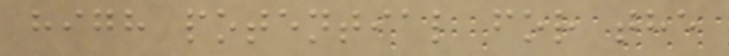high potential for the
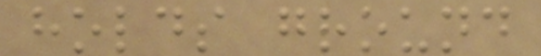holds ground
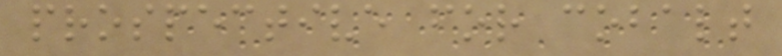prospective for cobalt
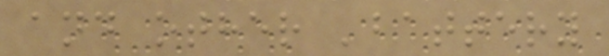and other 'battery
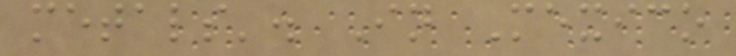metals'. In Mexico
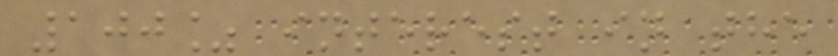100% interest in the
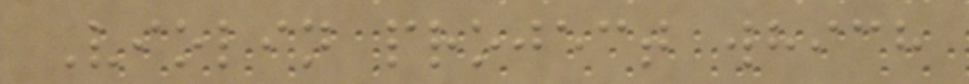Violin project which
